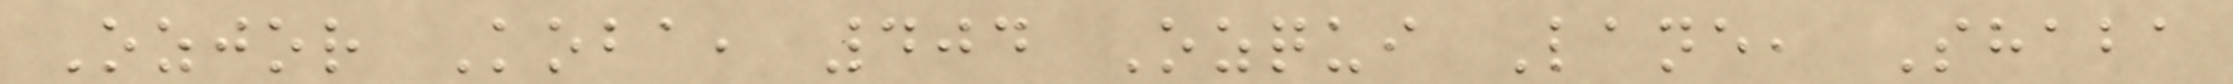Ozjor Koba, 404 Ozqui Lane, Shaba
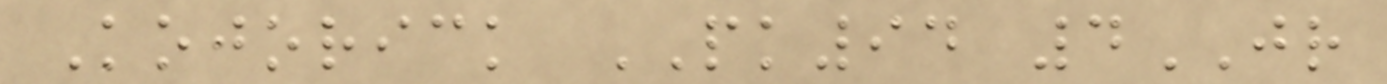Kojorick PK94 4JR
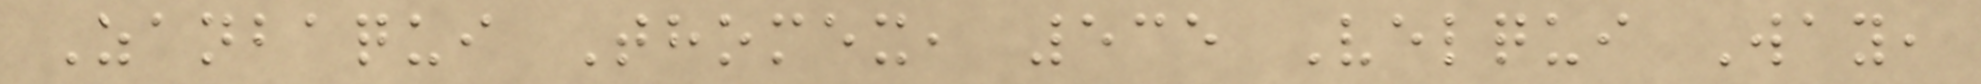Zanbaqui Thomex, 535 Velqui Way,
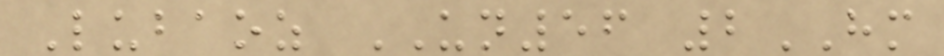Lubaoz UN56 2HM
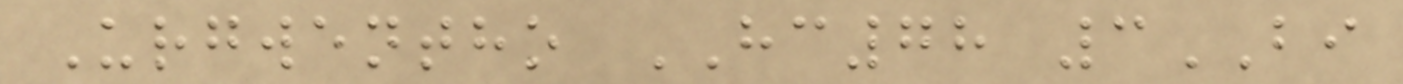Urgwentho HC78 3BI
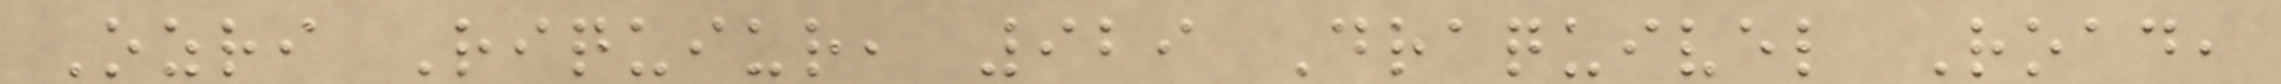Ozri Riquiur, 929 Draquivel Road,
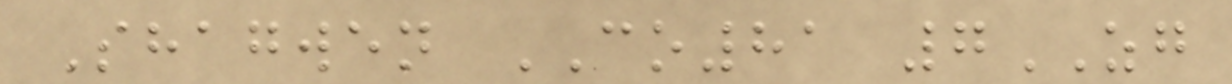Shagwen CO81 7ZG
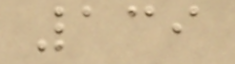139
